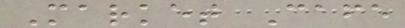Market Cafe
